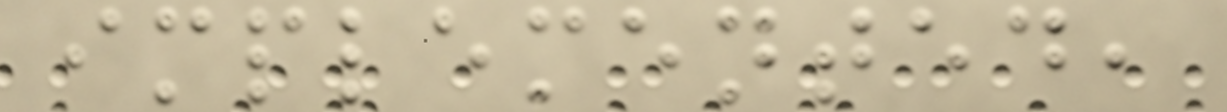implemented,
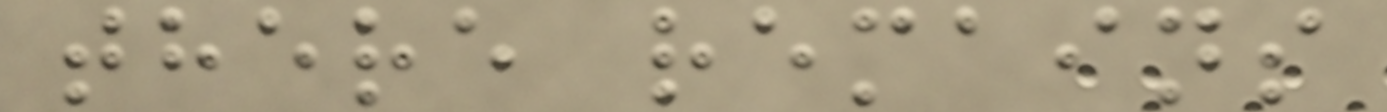there remains
